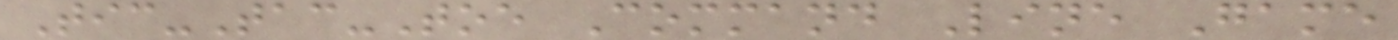Tic-Tac-Toe Command Line Game
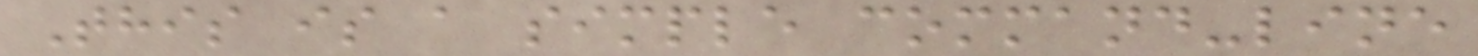This is a simple command-line
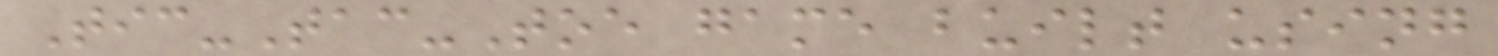Tic-Tac-Toe game built using
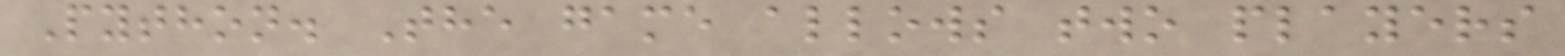Python. The game allows two players
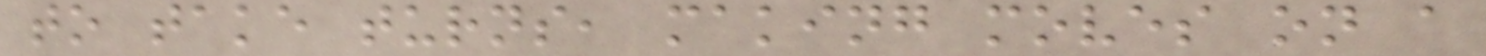to take turns, making moves on a
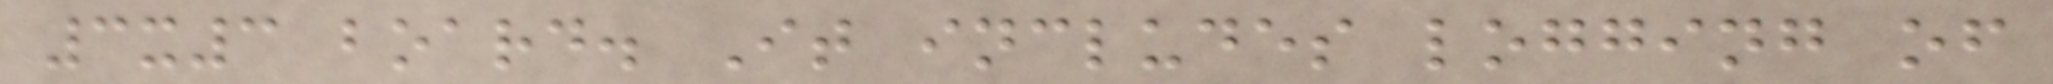3x3 board. It includes logging of
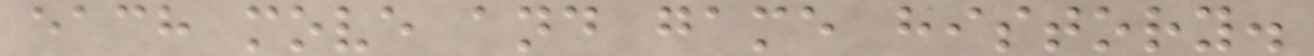each move and game history.
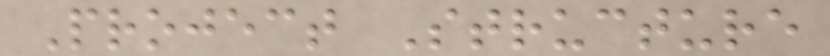Project Structure
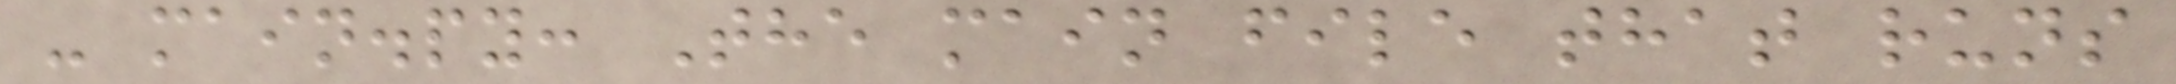- main.py: The main file that runs
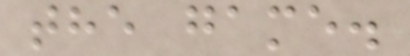the game.
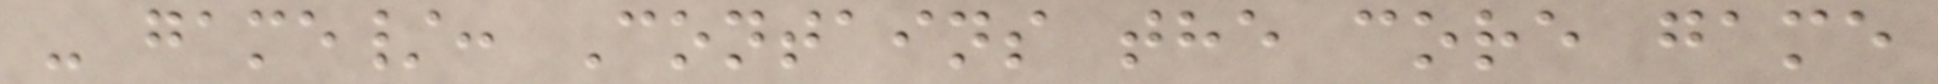- game/: Contains the core game
